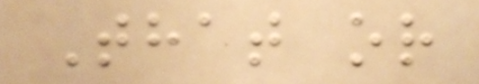That or
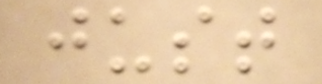just
